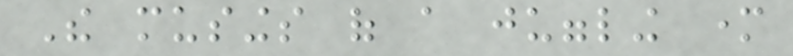The musings of a juggling mother
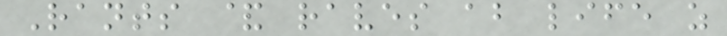Rants & raves about life as
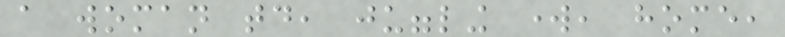a woman today, juggling work, home,
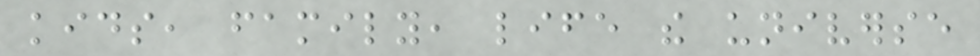kids, family, life the universe
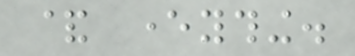& everything.
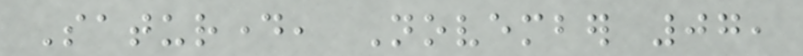Saturday, November 07,
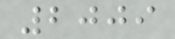2009
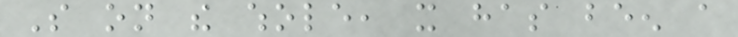So on the whole, it has been a
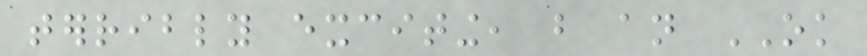terribly exciting, but an OK
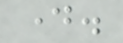day.
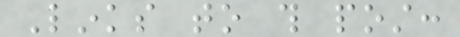Links to this post:
